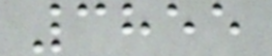3855
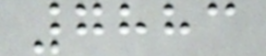7883
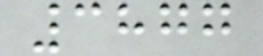3877
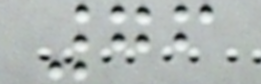76
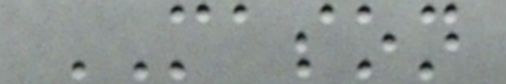MASON
